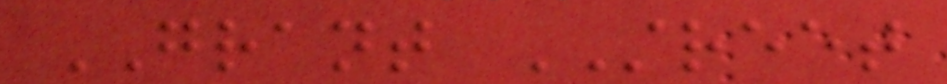GRANT STREET
